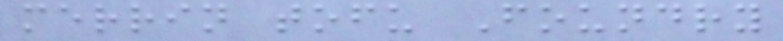merrin tofu Foundry
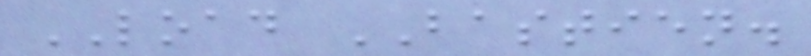LOAD BASTIEN.
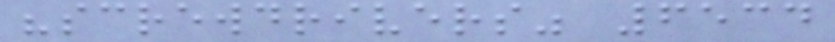"screwdrivers" 6534
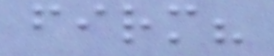firm?
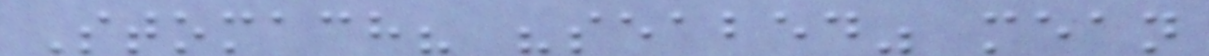Stomach? "seabed" mean
